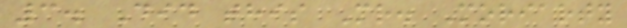3. Did this Mr. Moriarty
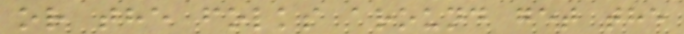or the folks around get the
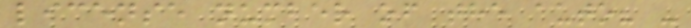license number of the auto? -
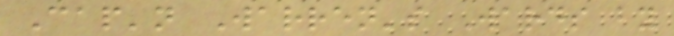Cap'n Warren's Wards by
